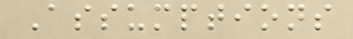Assumptions
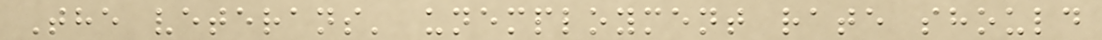The veterans' unemployment rate should
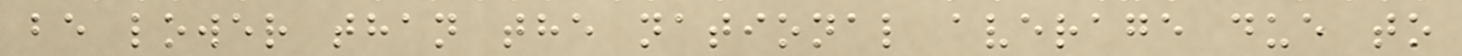be lower than the national average due to
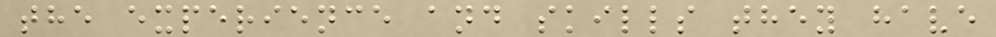the experience and skills they have
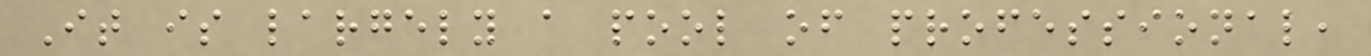It is largely a pool of professional,
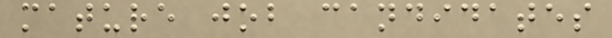mature job candidates
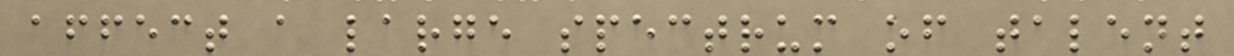affect a large spectrum of talent
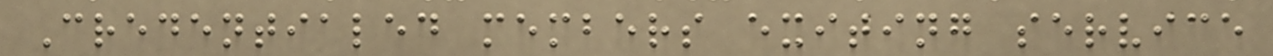Credentialed members exiting service
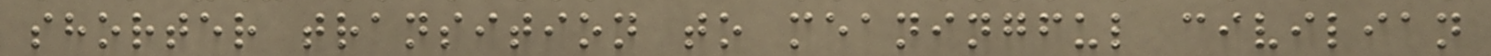shorter transition to meaningful civilian
